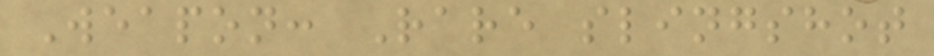Weapon: Rare slingshot
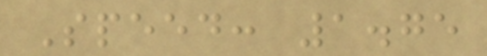Speed: 1.75
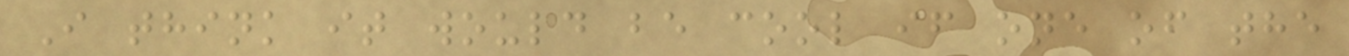I think it would be cool if one of the
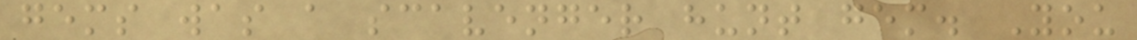gems was a scavenger hunt gem. You
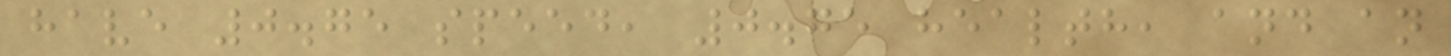have 0.75 speed, 0.75 health, and an
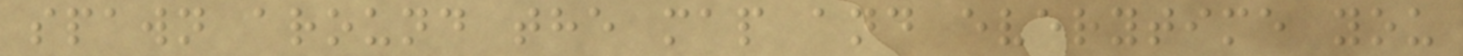spawn around the map and everytime you
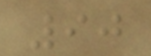90
